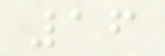16
